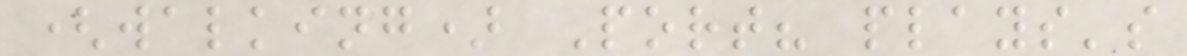(walking) Port? plays's
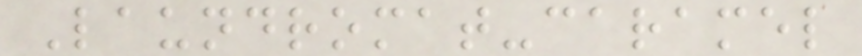Laundromat-caramel
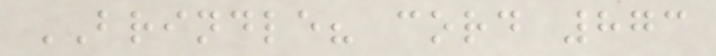BRINDLE? cord 873
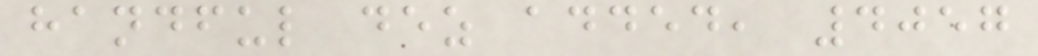handful dez added, 4057
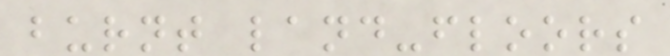burnt land-floors
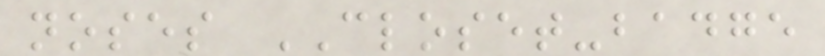noses CLOSET-badge
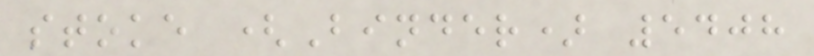stoke (Binder) 5408
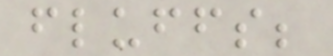fluffs;
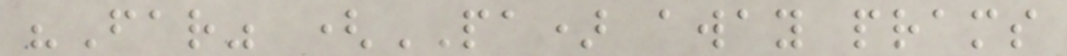"Far" (PA) away prams
